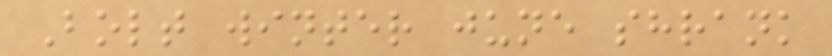Bolt winter june shrank
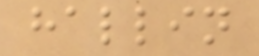hallin
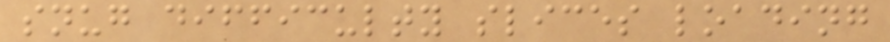snug difficulty slices loading
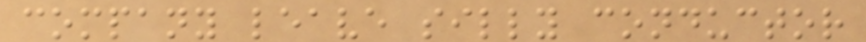company leave silly conductor
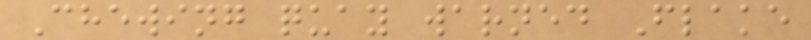Chewing quay warned Flake
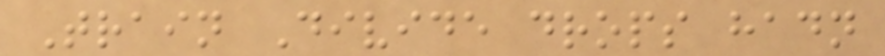Train Divide drops hadn
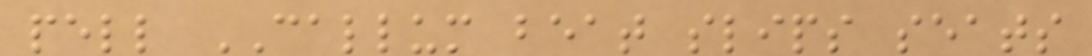pell CALLUM beat slips seats
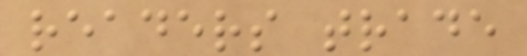readers trade
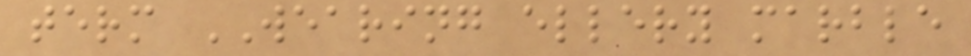term WEARING ellery marble
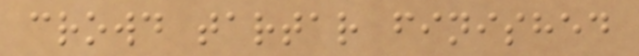crowd tartar finished
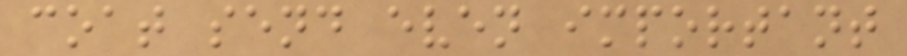coat send even important
